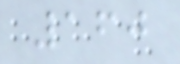160
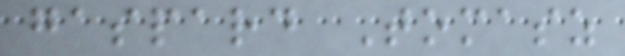gaspard Tomasz
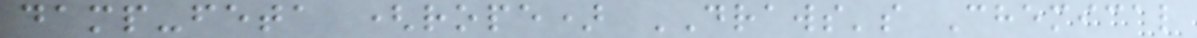damp-feta (rope) DRAWS's Chemical
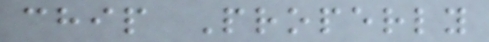chip Properly
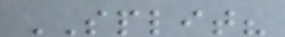SPLIT?
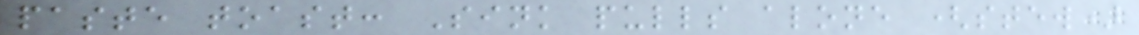paste toast: Sink pulls alone (stew)
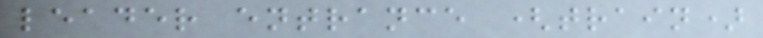leader entrance (train)
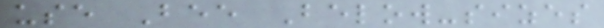use Bee Below-sizes
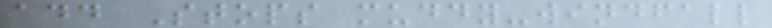add Stops muddy-windfall
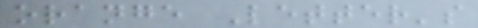orange Letter's
